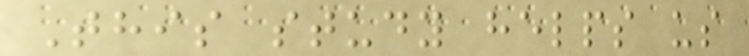This study helps us
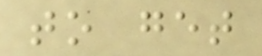to get
